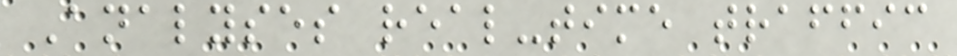Analyses real-time traffic
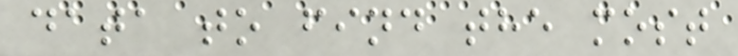data to find the most
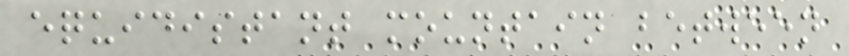equidistant mountain between
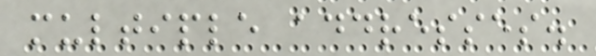multiple addresses.
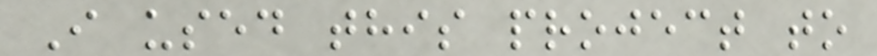I used this project to
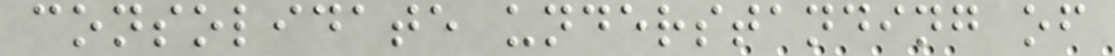consolidate understanding of
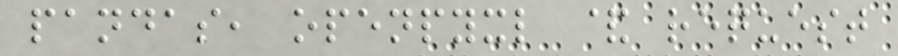pandas, openpyxl & request
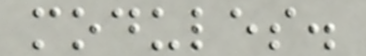modules.
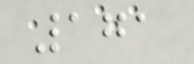171
